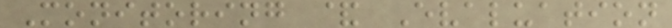Monitoring & Evaluation
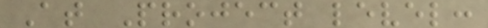At Project level:
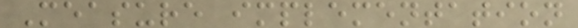Measure implementation
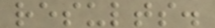results.
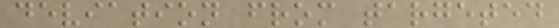deviation from targeted
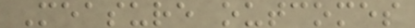Measure outcomes
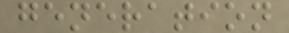generation
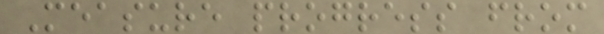Measure progress from
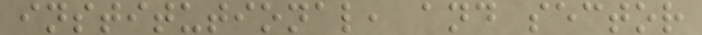institutional, and sector
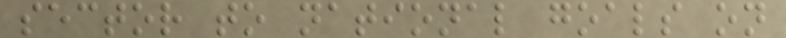sector to national goals on
